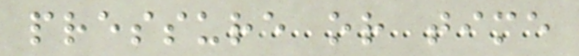pressure or time
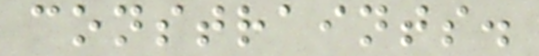constraints.
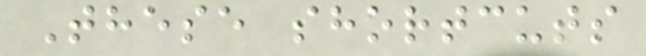These shortcuts
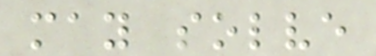may solve
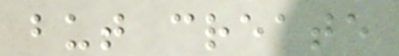but create
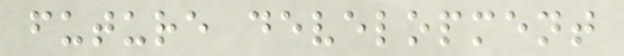future development
